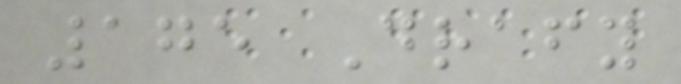175 Drafy
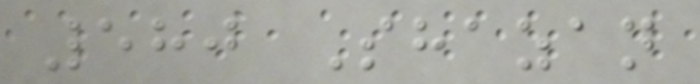580 Shazan
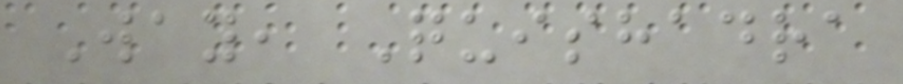Way, Quishadra
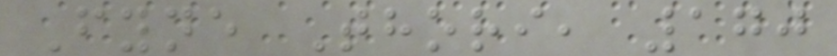Fyne Thori, 170
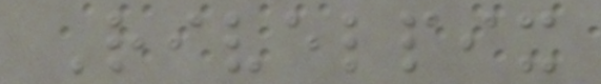Rivelpix
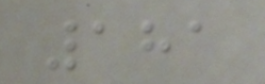181
